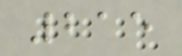215
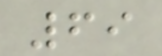69
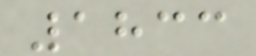1833
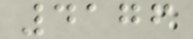4176
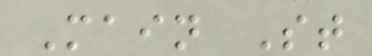Main St
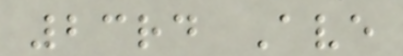23rd Ave
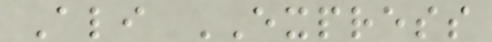Ali EXPRESS
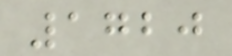1720
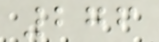276
